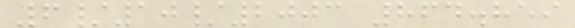6/10/2003 864.859
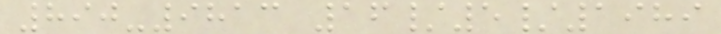890-9813 16/5/1989
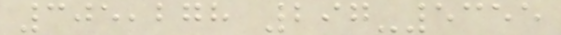305,278 297-5355
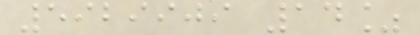5929909 14%
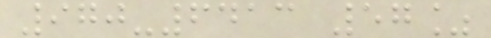970-6413 57%
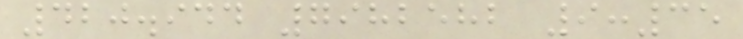420.944 7982582 9:35
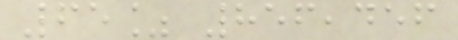65% 856,456
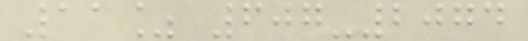11% 607-2074
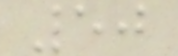50
